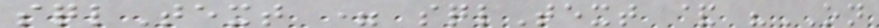sqlText = sqlText & "ON
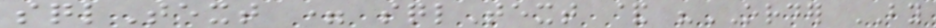sqlText = sqlText & "ORDER BY
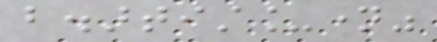b.artist_name"
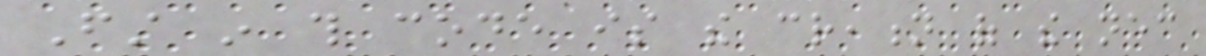First in this code is the creation of the necessary
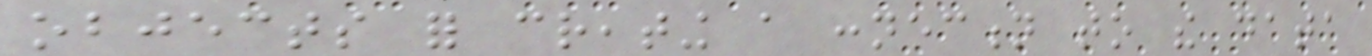objects for creating a connection to the data
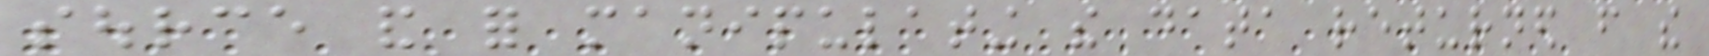source and for manipulating the data returned from the
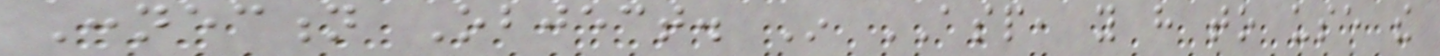Connection Object. In ASP, you have to use the
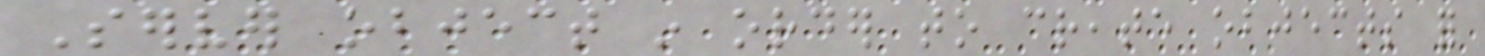Server object in order to create objects for
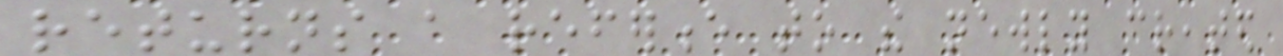returns a reference to the newly created
